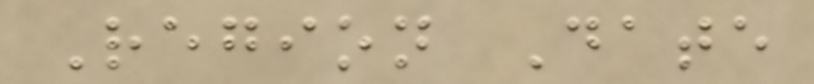Region Date
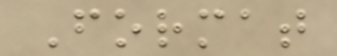Format
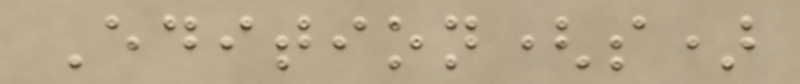Edition(s)
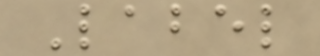Label
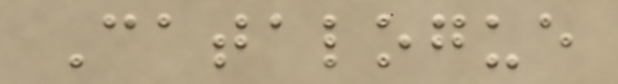Catalogue
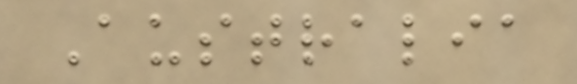Australia
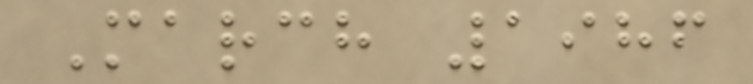March 1986
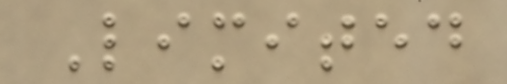Limited
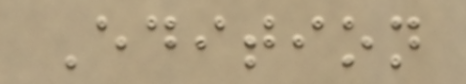Edition
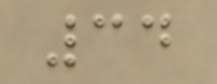34
